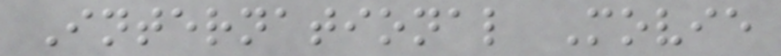International Movie
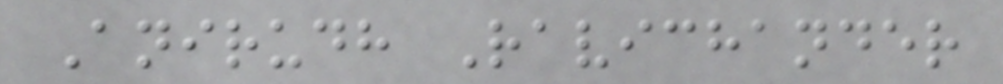Anirudh Ravichander
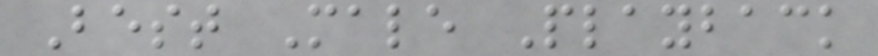Best Male Playback
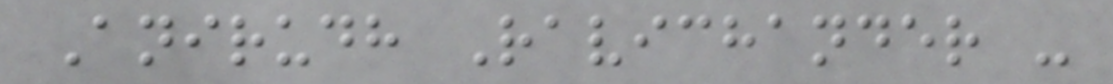Anirudh Ravichander -
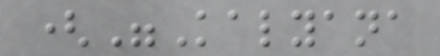("Kalyana
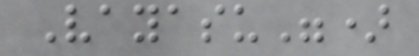Vayasu")
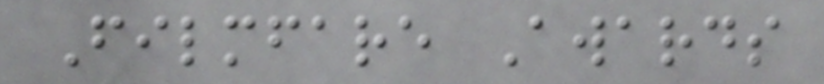Filmfare Awards
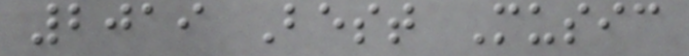2019 Best Music
